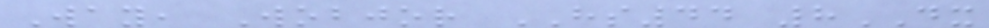Way, Wobjor HS44 8DX
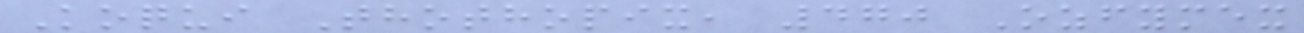Koqui Thothopix, 470 Ozfymex
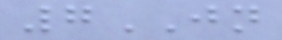7JN
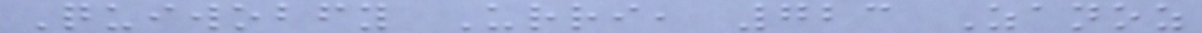Quiwobfy Urri, 723 Zanoz
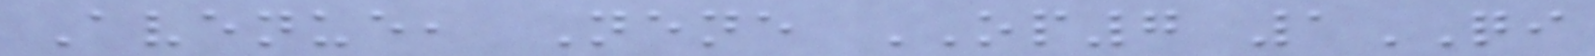Avenue, Nene OP7 1QI
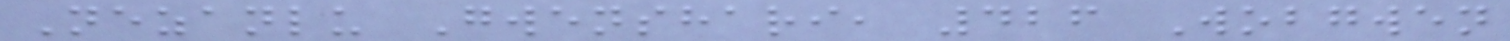Nezanlu Gwenshari, 426 Wobgwen
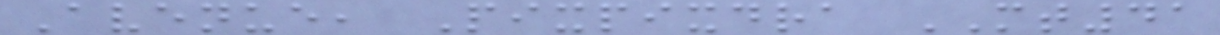Avenue, Pixpixdra MT41
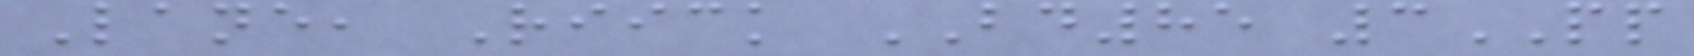Lane, Riick BD85 3PP
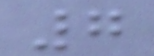7
